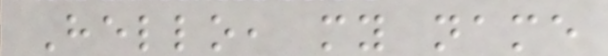Hello, my name
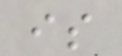is
